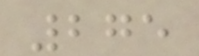275
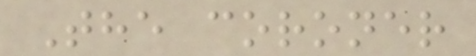The coroner
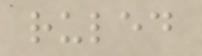ruled
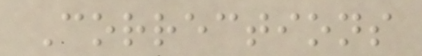Corrections
